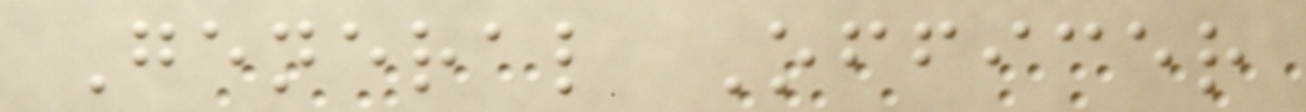General Officer
